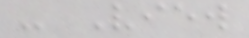- View
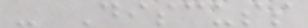- Discuss
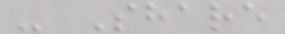- Share
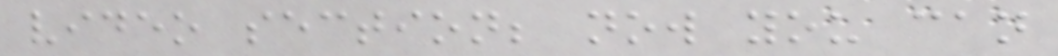video section; now you can
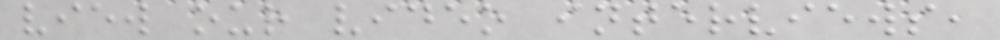view our video interviews,
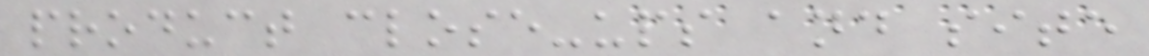product close-ups and site
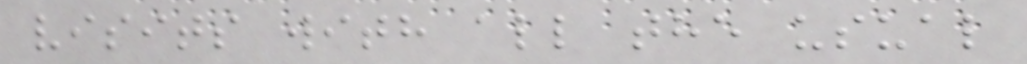visits with all the usual
